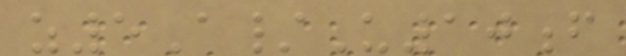z5A/U10f
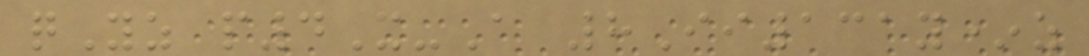qYz p4X-A 8Ii131y*z
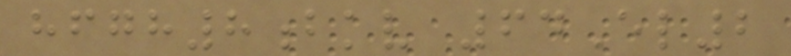hfgh8bkv 64El2
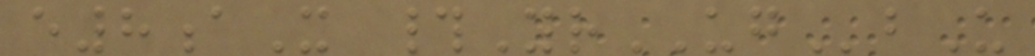e8aX #YrUGbU
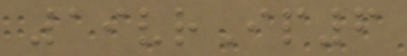19vrIp6
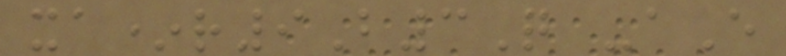xa*r9B3Q -aE
